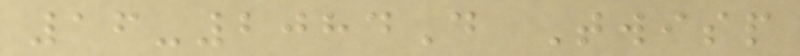16-2084D Twisp
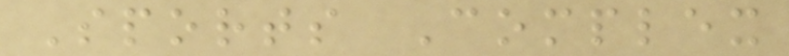Sports Complex
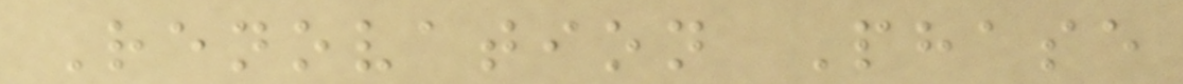Renovation Phase
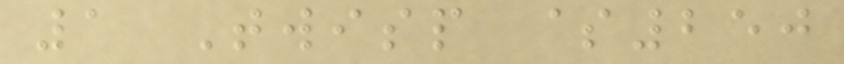1 Twisp $250
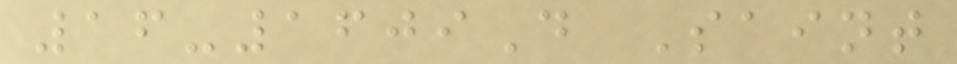16-1609D Saint
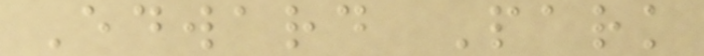Edward Park
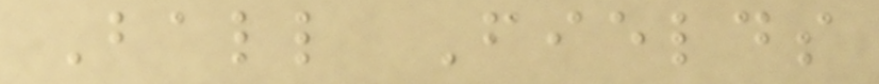Ball Fields
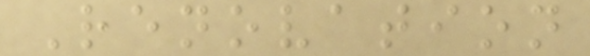Renovation
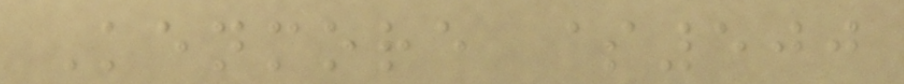Kenmore $500
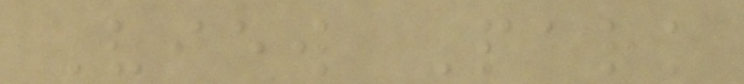View Park
